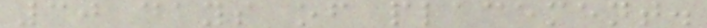30 days of placement.
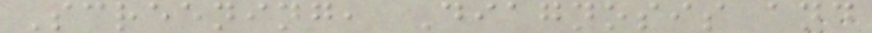Screening, Diagnosis and
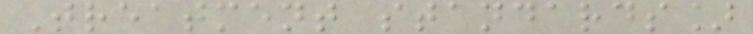Treatment standards]
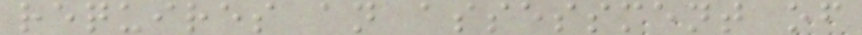requires an assessment of
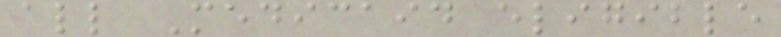all Medicaid eligible
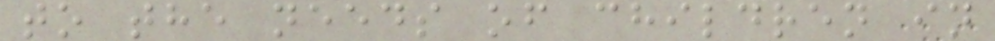to the needs of children in
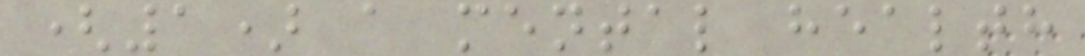(1) a mental health
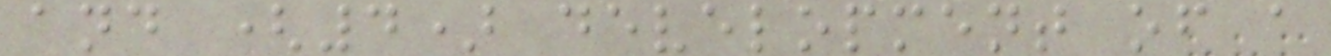and (4) development of a
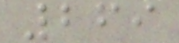269
